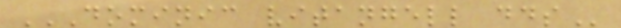DOMINIC VITANGELL DDS
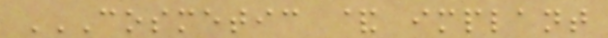COSMETIC & IMPLANT
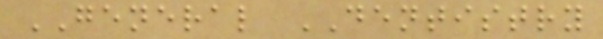GENERAL DENTISTRY
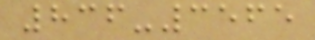836-3565
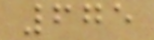675
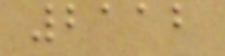2112
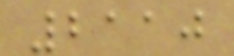2110
